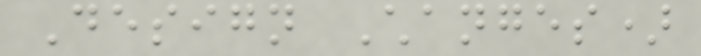Design Changes)
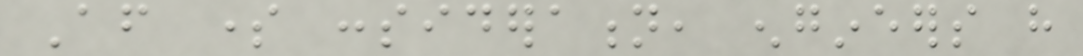After some consideration, engineers have
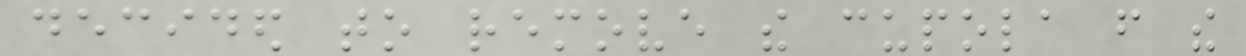decided to remove the cupola from the
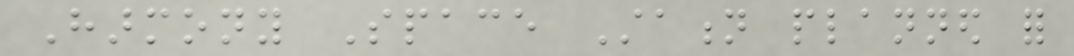Harmony Space Station planned for
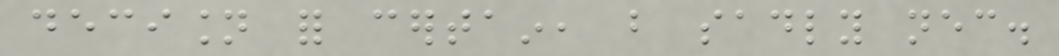decision for certain, but sadly necessary.
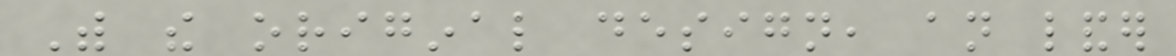With the original design, an lander
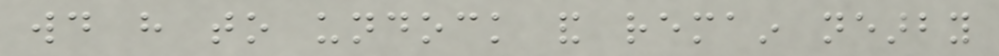would have to undock and remain nearby
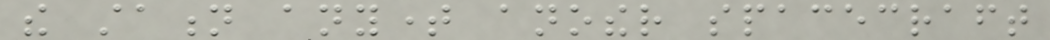the station anytime another spacecraft
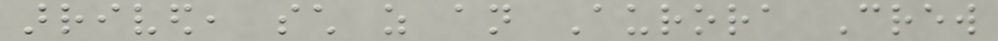arrived, such as an Aurora Crew
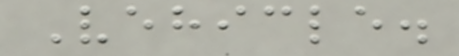Vehicle.
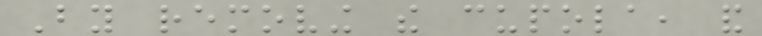By removing the cupola, and
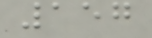157
